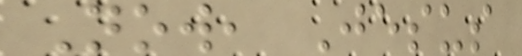Now, Jesus
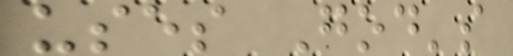uses God's
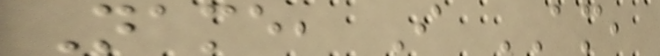Name, I AM,
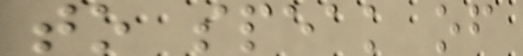to speak of
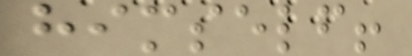himself!
